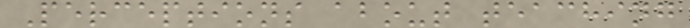Perceptions about teaching
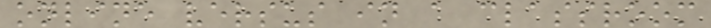online versus in a classroom
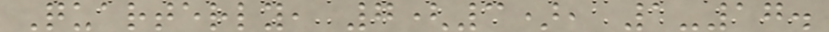Quarterly, 7(3), 1-17.
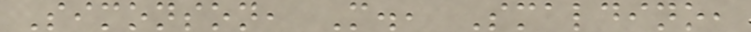Simonson, M., Smaldino,
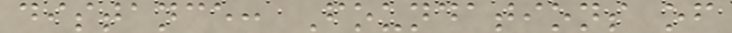distance: Foundations of
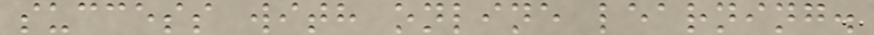success with online learning.
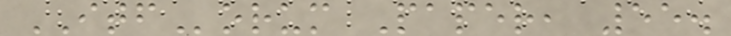ITForum Paper, 55.
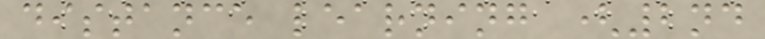distance learning (2nd
